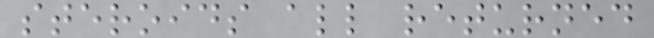steroids all returned
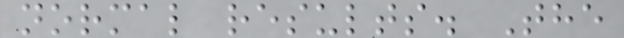normal results. The
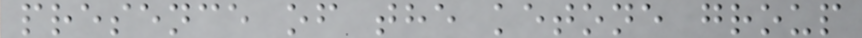presence of the ketone group
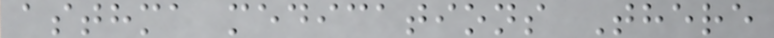asthma medications There
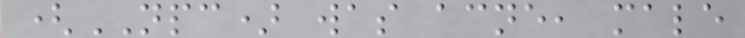(NPC) was acne, male
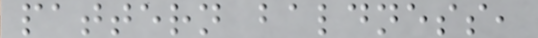pattern baldness,
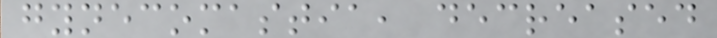gynecomastia, decreased
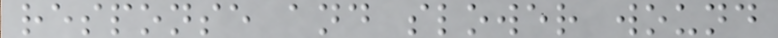response and slower wound
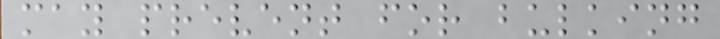may prevent for bulking
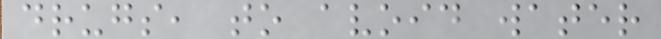drugs, to avoid water
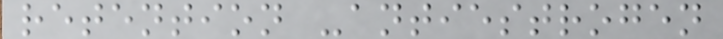retention -antiestrogen
